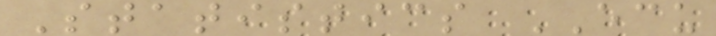Statistics ECU
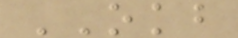OKB
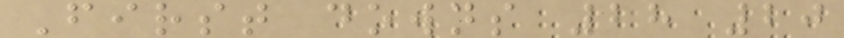First downs 28 20
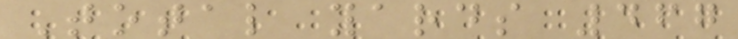Total yards 467
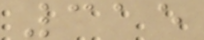315
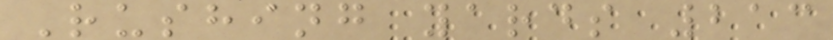Rushing yards 213
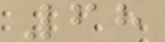68
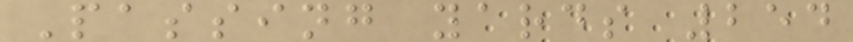Passing yards 254
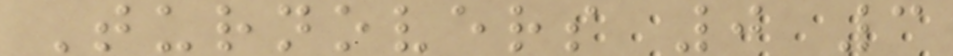Turnovers 0 3
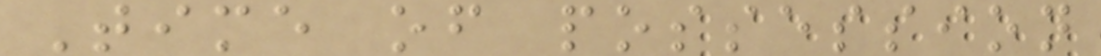Time of possession
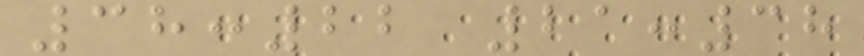38:22 21:38
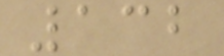132
